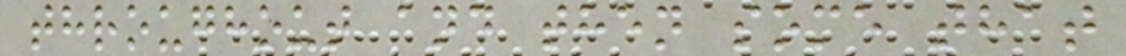throughout and then some that
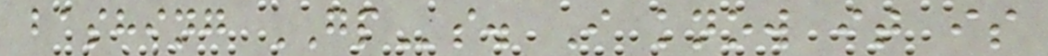bashing GPs. I know it is
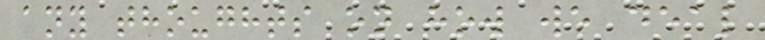any thoughts on how we deal
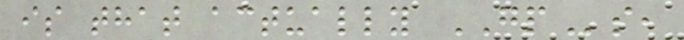is that actually GPs,
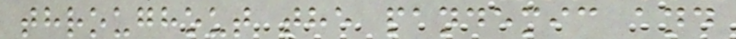throughout the pandemic and
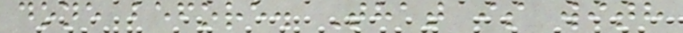done before. That is with
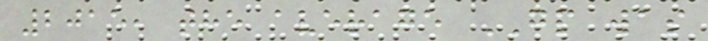2015, the average GP was
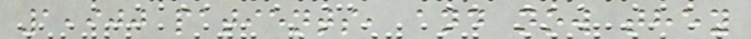1,900 patients, and now they
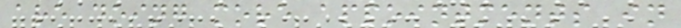are doing more appointments in
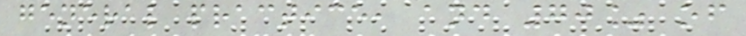general practice, and 70% of
